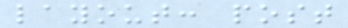layout: post
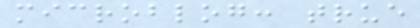microblog: true
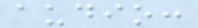audio:
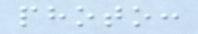photo:
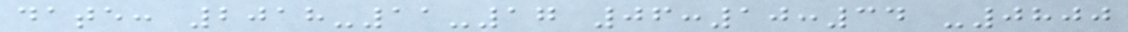date: 2018-11-17 06:10:34 -0800
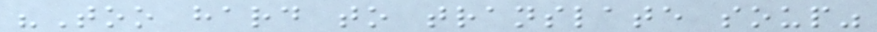"Too hard to translate soup"
